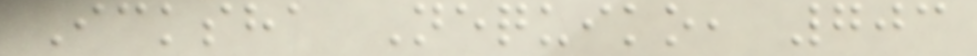Icksha Nequiko, 703
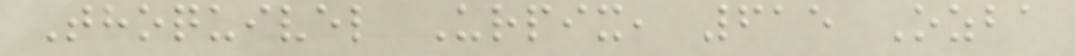Thoquivel Urpix, 615 Ozba
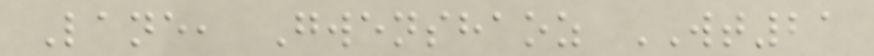Lane, Gwenshaoz WT21
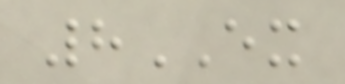8EX
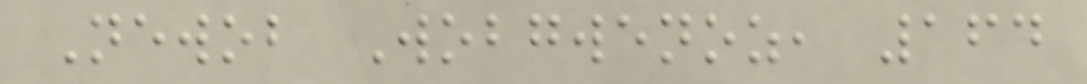Newob Wobgwenoz, 164
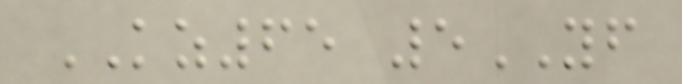KZ65 5YF
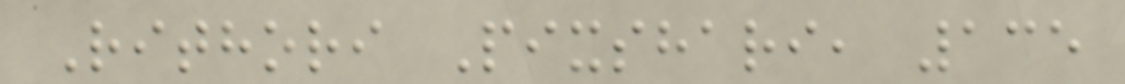Rithori Pixshari, 135
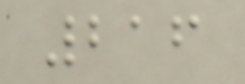216
